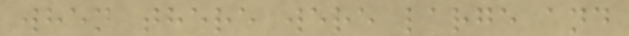when there were large and
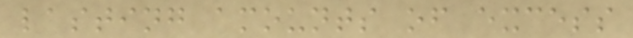lasting amounts of excess
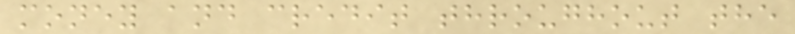money and credit throughout the
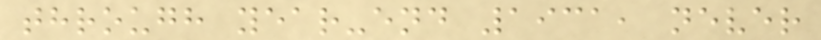through year-end 1931, never
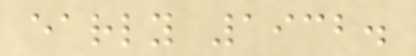early 1932.
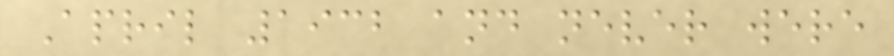April 1932 and never were
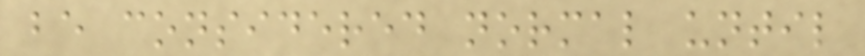be considered normal until
